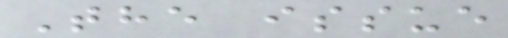The issue
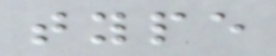type
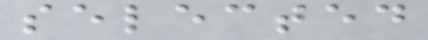selected
